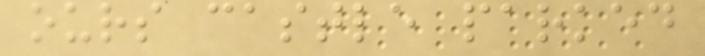ours castle parked
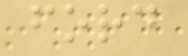ford
